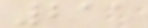211
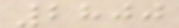2800
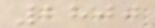2800
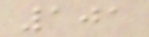101
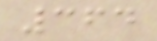364
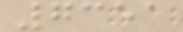7351
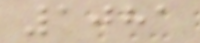1081
